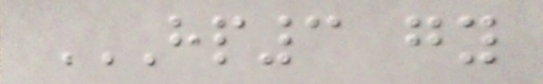HP3 GY
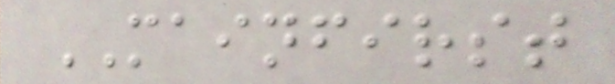MAINFIRST
